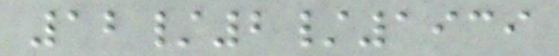12/2/1939
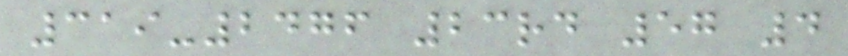319-2476 23rd 57 4
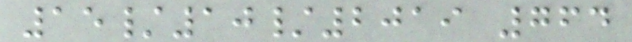15/10/2019 764
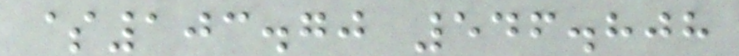$103.70 546.808
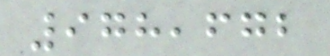978,672
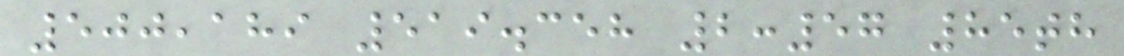500,189 519.358 2:57 85th
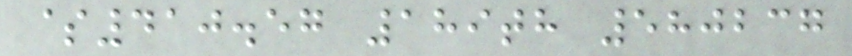$410.57 189th 580237
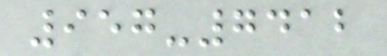957-7412
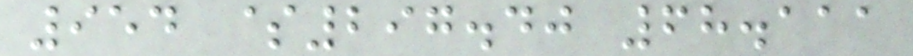954 $297.40 68.111
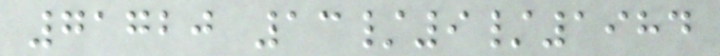71720 13/9/1984
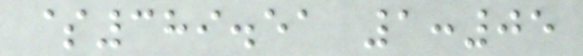$389.51 1:05
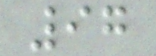97
